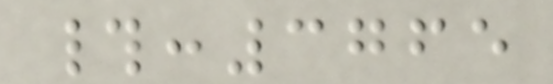#:3765
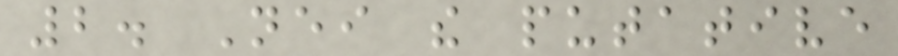2. Neither the putative
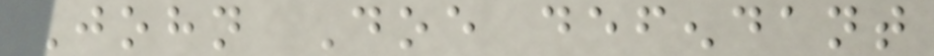John Doe defendant
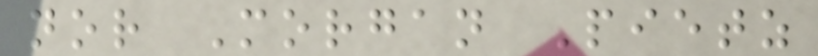nor Morgan Pietz
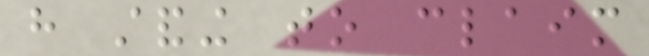have standing to claim
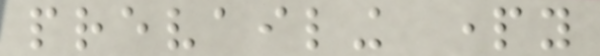prevailing party
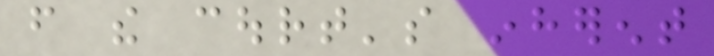from the court's inherent
